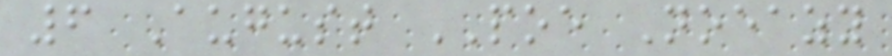6 August POE Noeazy
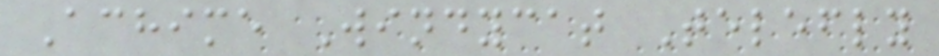Achime Windycat Telefly
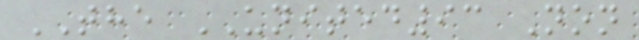THE UNITED93 Non
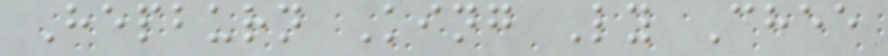Hepburn King Ly Chee
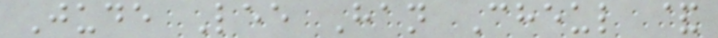Jude Lee Han Cheul &
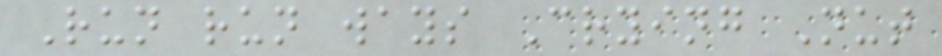Run run ways Crying Nut
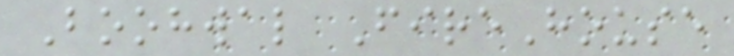Boohwal FireHouse
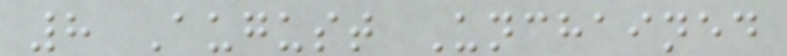8 August Unchained
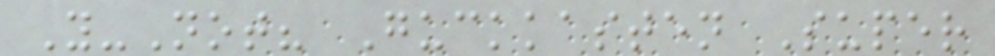Y-Not? Guckkasten Super
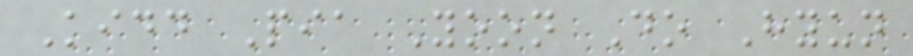Kidd Pia Yoon Do Hyun
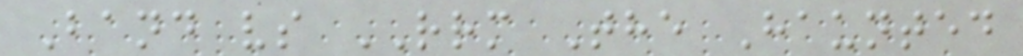Band vs RRM The Haunted
